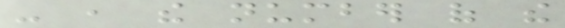- , the number of the
